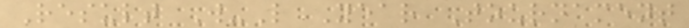Result W-L Year Tournament
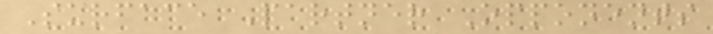Surface Partner Opponents
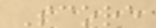Score
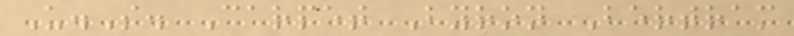U.S. Carpet Byron Bertram
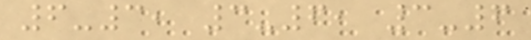6-3, 3-6, 3-6
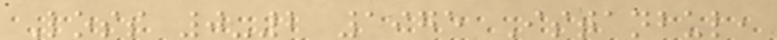Loss 0-2 1975 Istanbul,
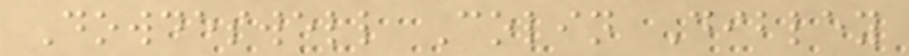Dowdeswell Colin Dibley
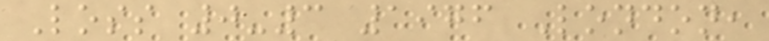Loss 0-3 1976 London,
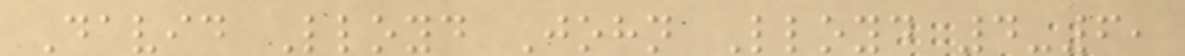David Lloyd John Lloyd 4-6,
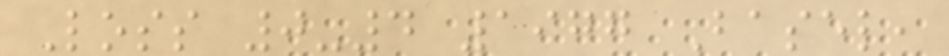Loss 0-4 1977 Basel,
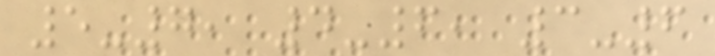5-7, 4-6, 3-6
